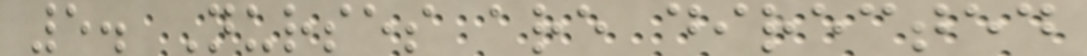5. Nurses are directed
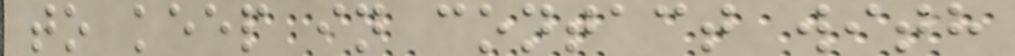to keep in contact with
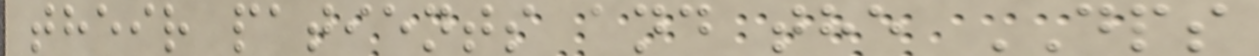their patients and the DPS
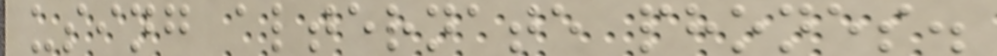using alternate phones.
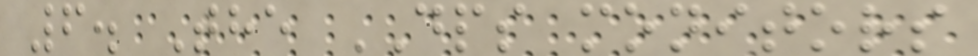6. The DPS monitors
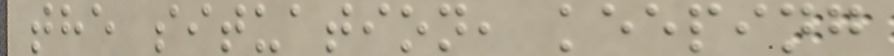the situation, keeping
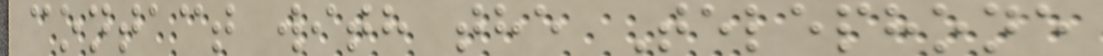contact with the Telephone
